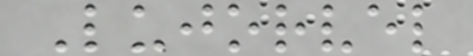Lujorvel
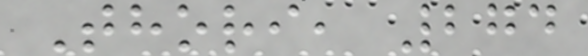Thori, 274
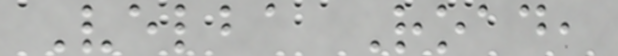Velba Road,
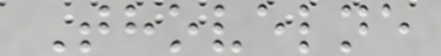Thovelne
